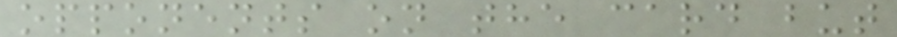opponents on the card but
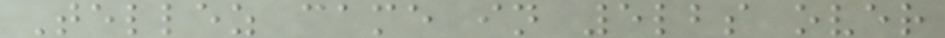Tellez came in 5lbs over
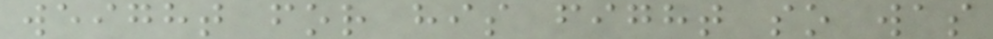weight for his fight so was
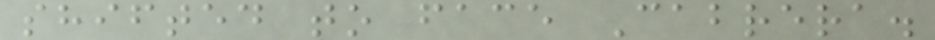shifted to face Cabrera.
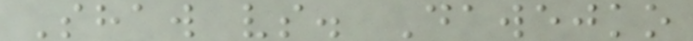Shaw vs. Dawejko
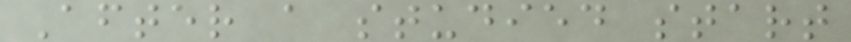After a studied start
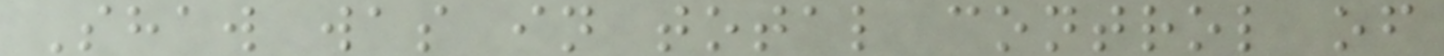Shaw was in total control of
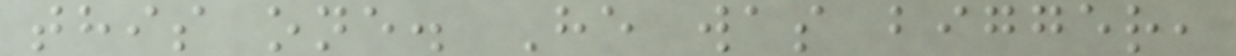this one. He was bigger,
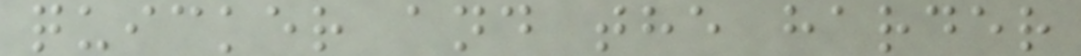quicker and the harder
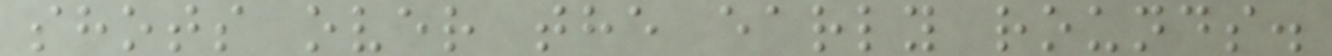shots over the early rounds.
